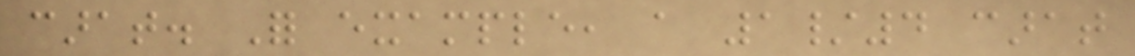carat. For example, a 1/4 carat
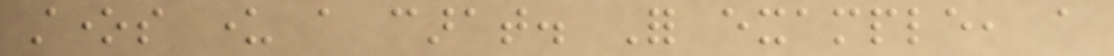stones under a carat. For example, a
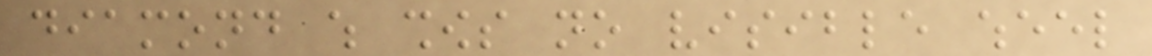diamond which shows no visible wheel
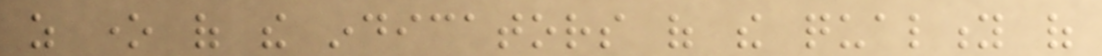as one of the indicators of the quality of
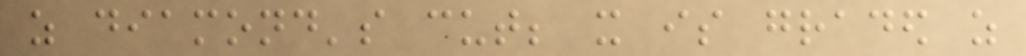as diamond's cut; it is graded as
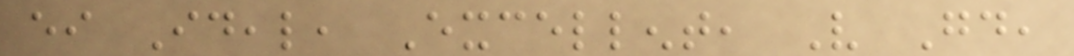either Ideal, Excellent, Very Good,
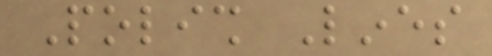Polish Lines
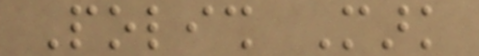Polish Mark
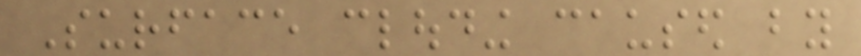Surface clouding caused by
